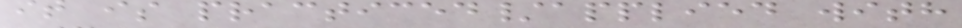it is practiced/applied with
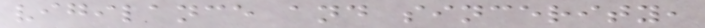vigilance and sincerity,
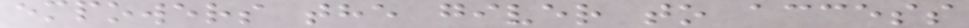empowers the giver to access
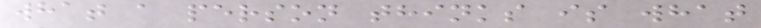what a person thinks is what
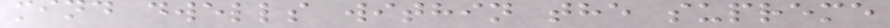mind dwells within the supreme
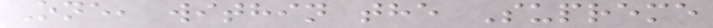One, within the Supreme
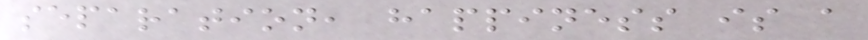separation, happiness is a
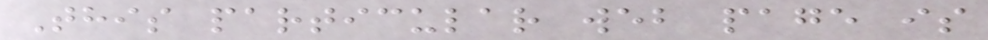This particular web page is
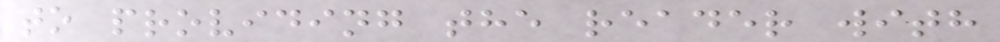to providing the reader with
